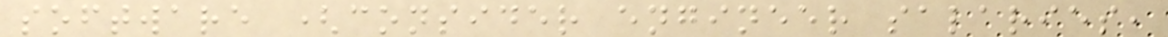software (consider engineer salaries,
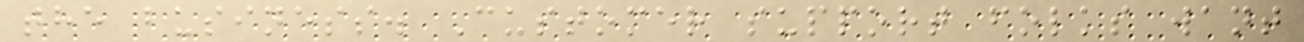the business. Customer support folks want
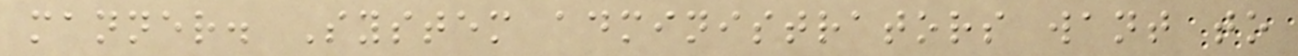manner. System administrators want to
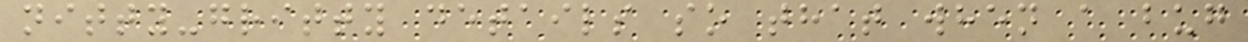nitty-gritty details so that when a bug
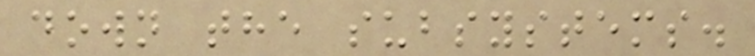down the subsystems.
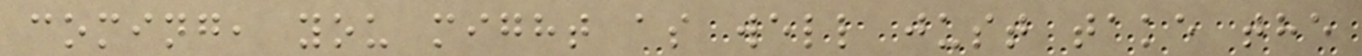coming, you might as well just take the
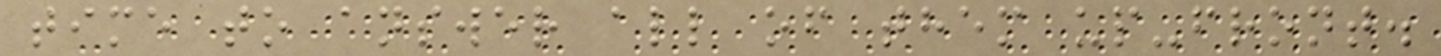time to answer all of them up-front.
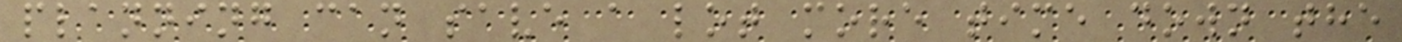planning can save a lot more time down the
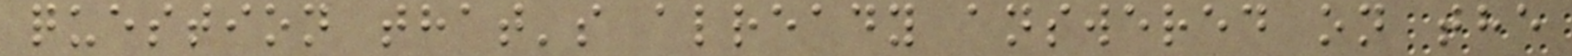question that's already answered on the
